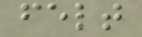felt
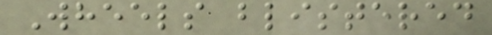Wheels blistered
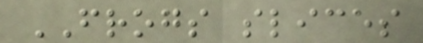FROGS slices
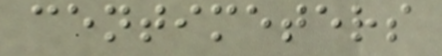centimeters
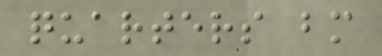quarters bm
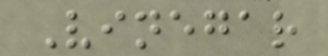Vinegar
